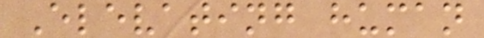Elevating human
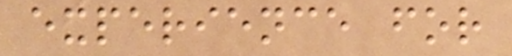experience for
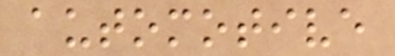automotive
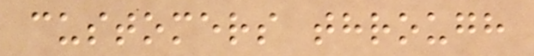customers through
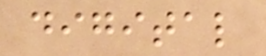digital
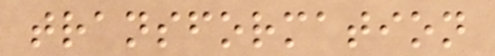transformation
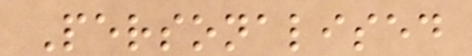Personalised
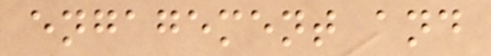engagement and
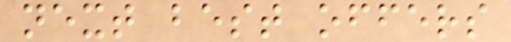next best offers
